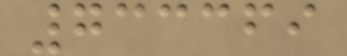733369
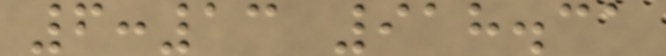6:13 918.31
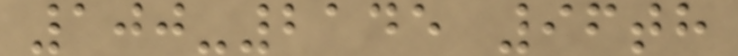100-2145 96th
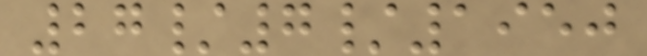27/7/1950
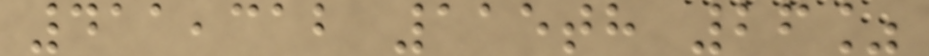411,312 115th 26%
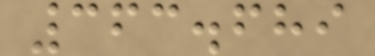363.689
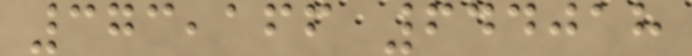373,166 644018
